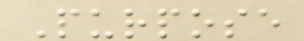Purpose
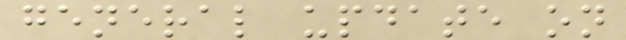general update on
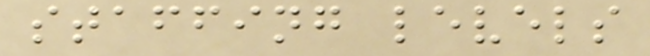staffing levels
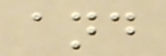and
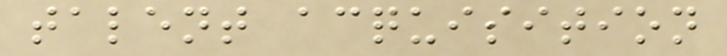talent acquisition
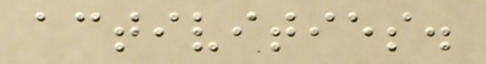activities.
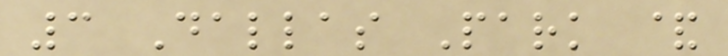3 Dallas Park &
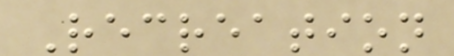Recreation
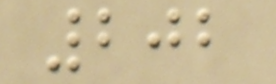202
